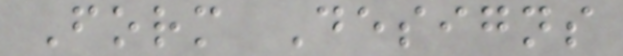Form Designs
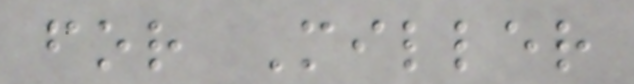for Miller
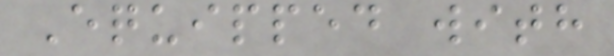Equipped with
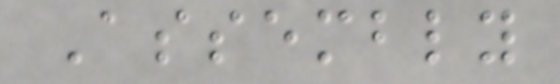Assembly
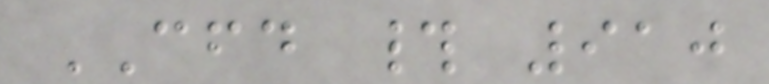CFD # 910
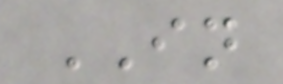IN
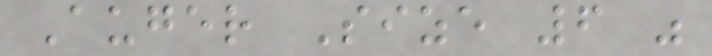Auger Size 6 "
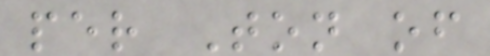per Ton of
